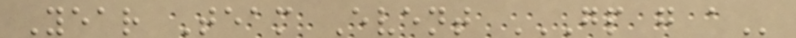Year Team Event GP G A
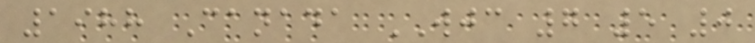1988 Canada WJC 7 5 0
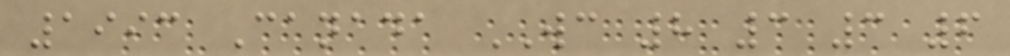1993 Canada WC 8 3 3 6
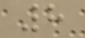8
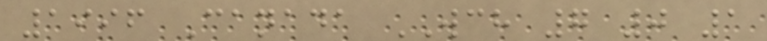1996 Canada WCH 7 0 1
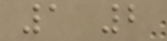1 2
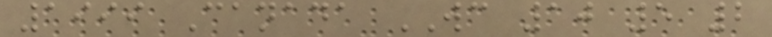1999 Canada WC 10 5 2
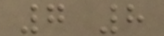7 8
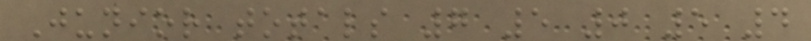Junior totals 7 5 0 5 4
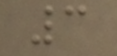3
